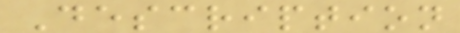Description
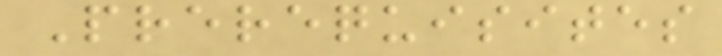Prerequisites
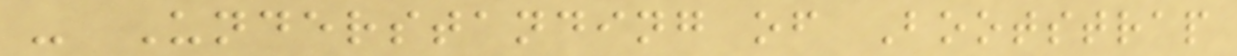- Understanding of Bootstrap
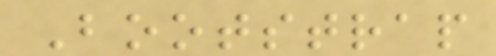Bootstrap
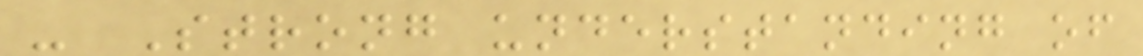- Strong understanding of
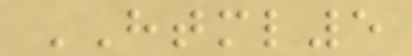HTML5
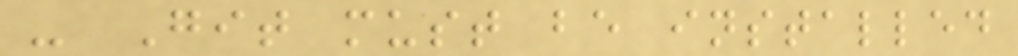- Git must be installed
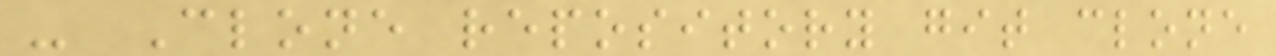- Clone repository git clone
